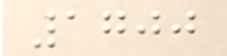1700
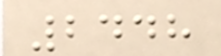2448
